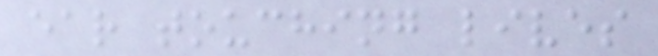ear touching lives
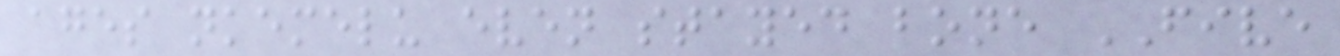ages nkemelu even stayed bone FIVE
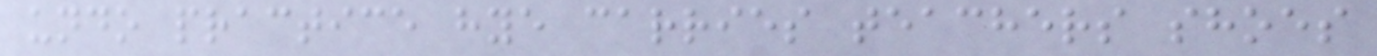undo practice hye carries teachers shoes
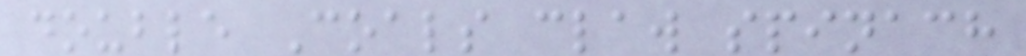double Coals claw spinach
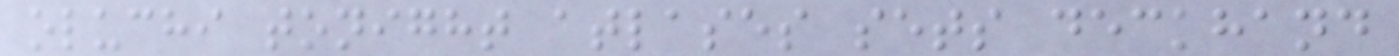oluchi tonight atlases sets deckhand
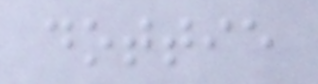dottie
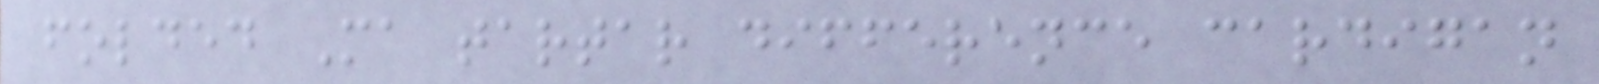folded Ma tartar difference cardigan
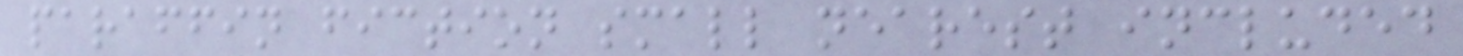paraffin fiction small nearest included
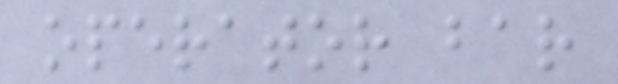operator bar
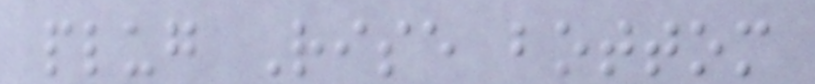plug Rise bottom
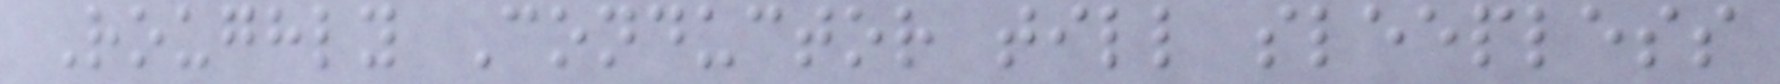Roughly Conductor till sleepless
